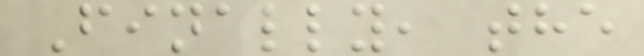Finally, the
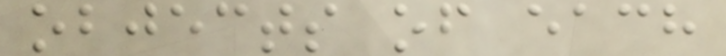objects of each
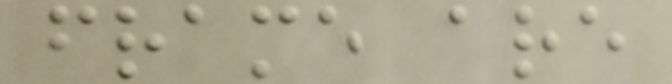frame are
